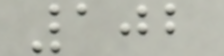102
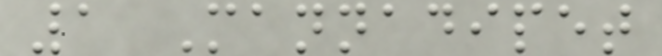1 Mannadipet
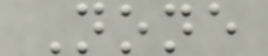None
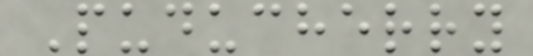Puducherry
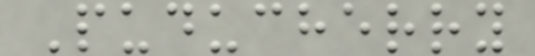Puducherry
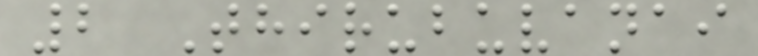2 Thirubuvanai
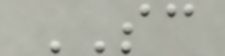SC
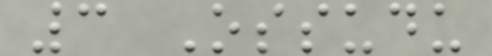3 Ossudu
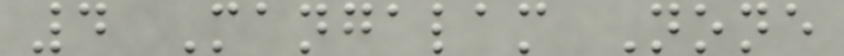4 Mangalam None
